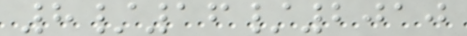8/16/2010
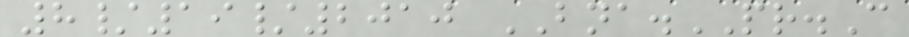8/19/2010 BNA.PR.C
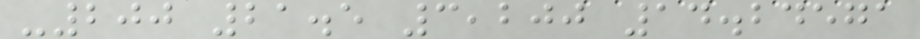-200 21.5 3,200 14.24571
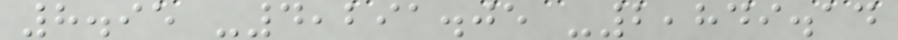8.95 -4,291.05 -2,849.14
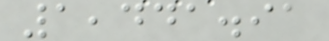1,441.91
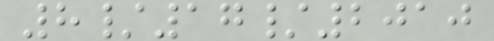8/17/2010
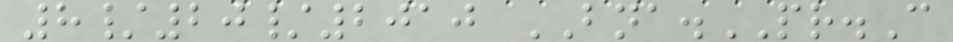8/20/2010 BNA.PR.C
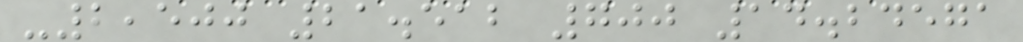-2,500 21.512 700 14.24571
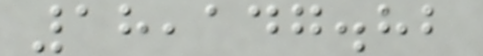18,147.82
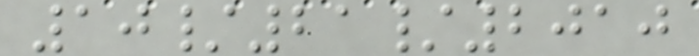10/21/2010
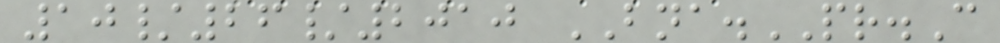10/26/2010 BNA.PR.C
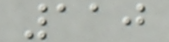110
